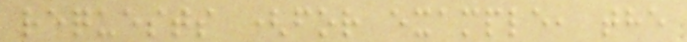requests (for example, the
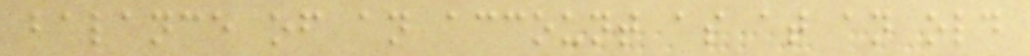balance of an account as at an old
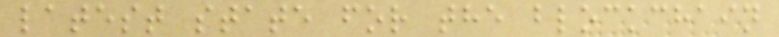latest state for the blockchain
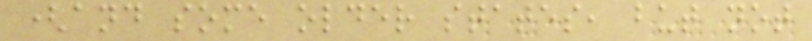(and some older states, but not
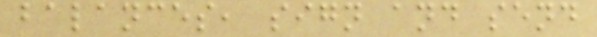balances, sign and send
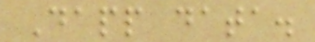Dapp data.
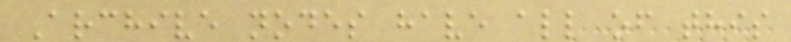Archive nodes have all of this
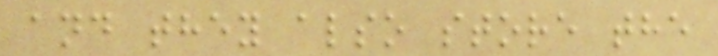and they also store the
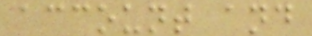account and
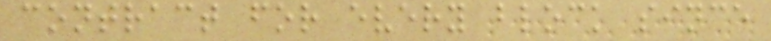contract for every block since
